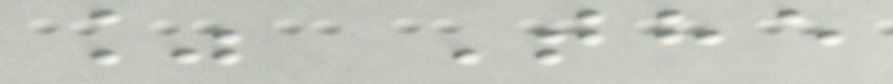% The
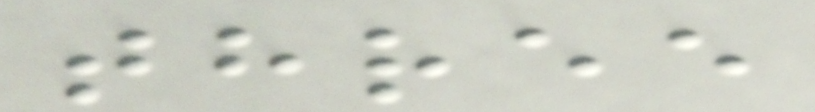three
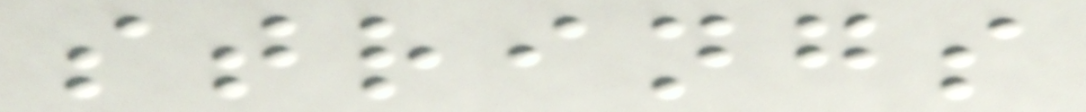strings
